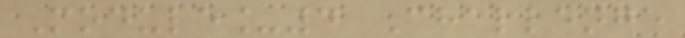Module_4 Challenge
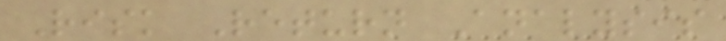Risk Return Analysis
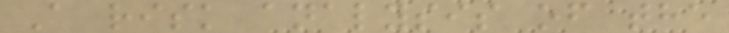A risk analysis of the
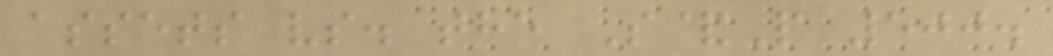assets vs. the S&P 500.
